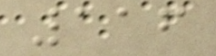116
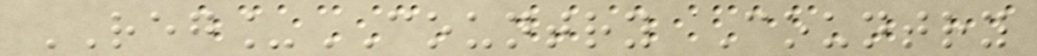REG_COUNTRY Country
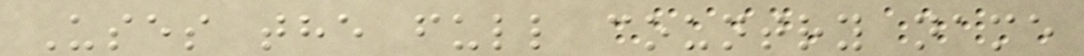Uses the full country name
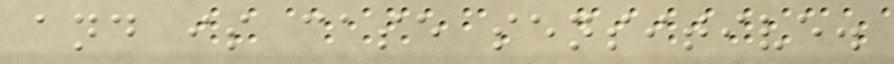and is case sensitive.
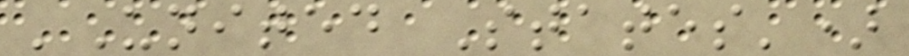'United States')
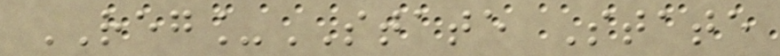REG_STATE State
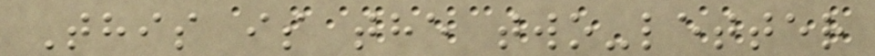This is the two-letter
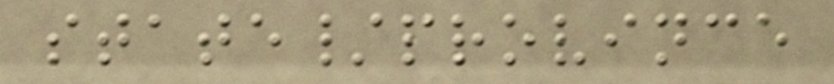state/province
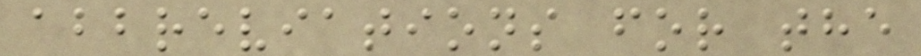abbreviations for the
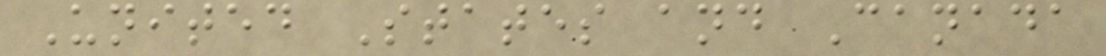United States and Canada
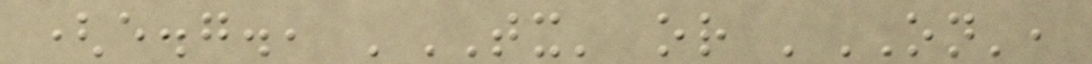(e.g., 'TX' or 'ON',
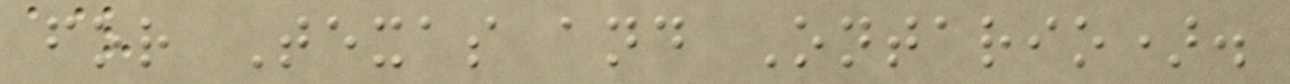for Texas and Ontario).
